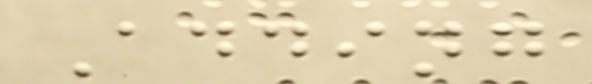Adding
